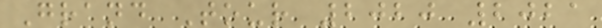Grand Tour 2020 2021
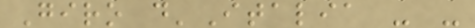Giro d'Italia - -
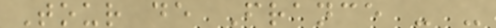Tour de France - -
